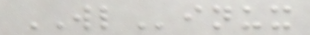WLinux
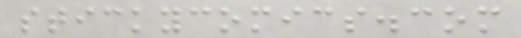stickycomics.com
